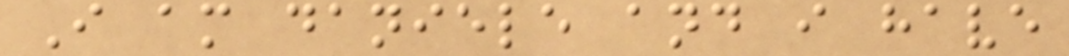I am daniele and i have
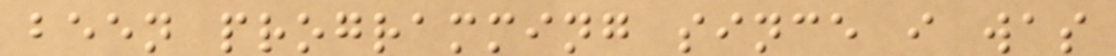been programming since i was
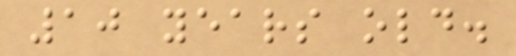10 years old.
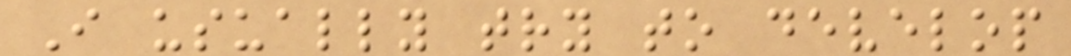I usually try to develop
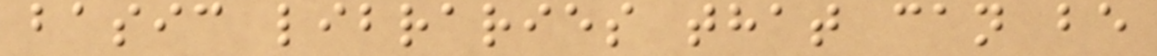basic libraries that can be
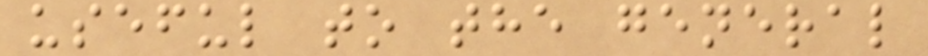useful to the general
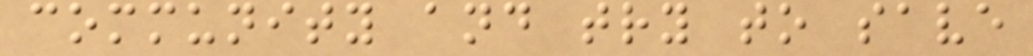community and try to save
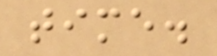time.
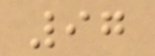97
